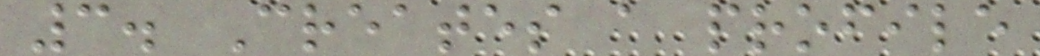3. Creates a profile
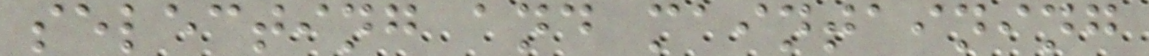selecting and maintaining
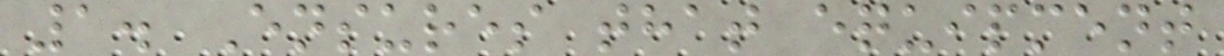1. Ensures that equipment
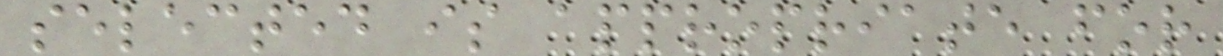selected is appropriate for
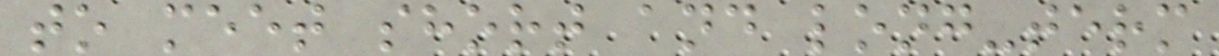to meet short and long-term
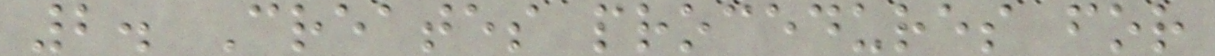2. Creates procedures for
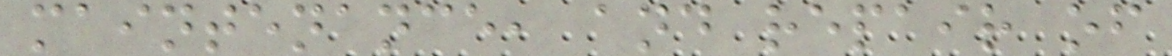maintenance, and repair of
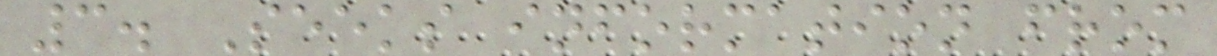3. Seeks information from
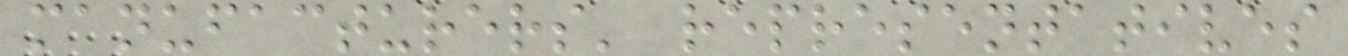manufacturers' representatives
